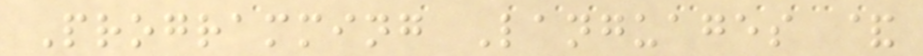Programming Languages &
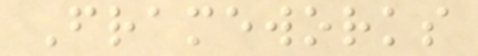Frameworks
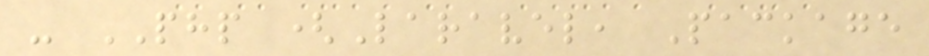- PHP (Laravel, Package
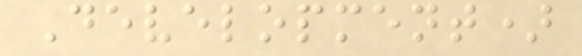Development)
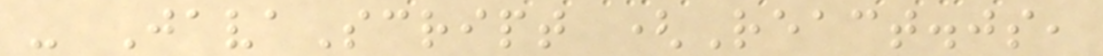- JavaScript (React.js,
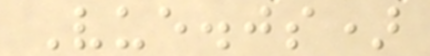Vue.js)
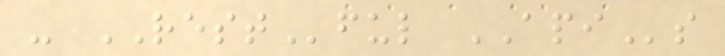- RESTful APIs
